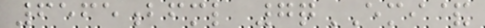6565bfml 7qEMI&
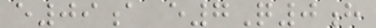e09a e7Q0h
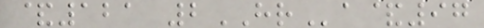&121 2HRa&97
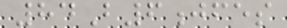84B6jfes
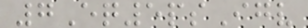7Eq5psIgv
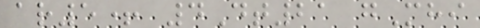ar5+ 4Dt21 gMhi
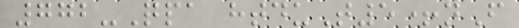772-Qpa htduT5+nF
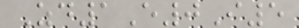Zd1E0I5
